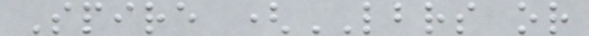Spire (LBRS or
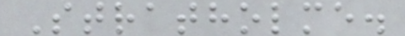Stratholme.
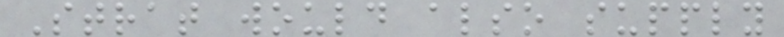Strat would also supply
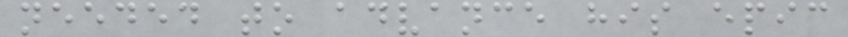needed to advance his epic
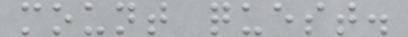mount quest.
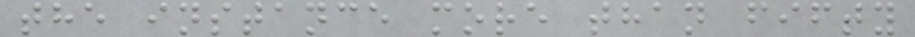the instance more than fifty
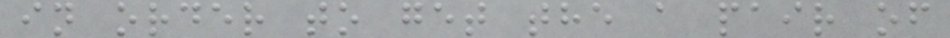in order to get the a pair of
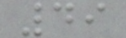49
